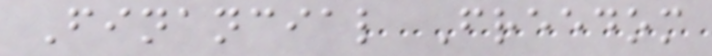Financial Freedom
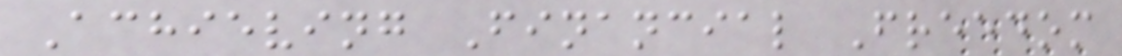Achieving Financial Freedom
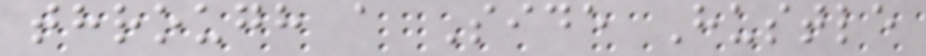through a Side Hustle
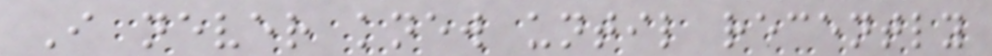I never knew until recently
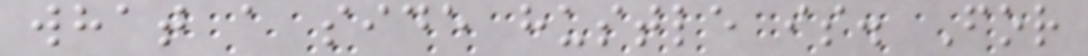what a side hustle is. For
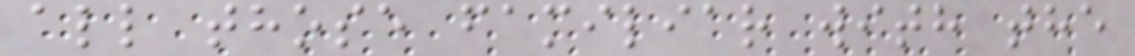all those familiar with the
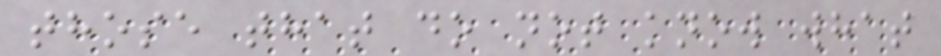those that do not know what
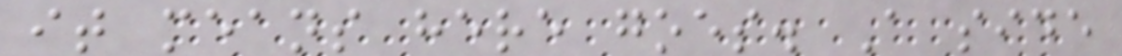it means here goes. A side
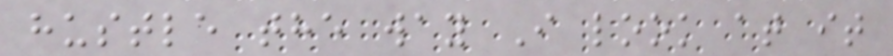hustle the way I look at it
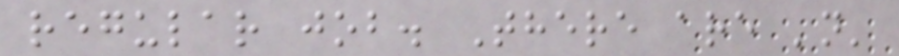regular job. There are 'n'
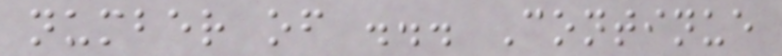number of ... Continue
